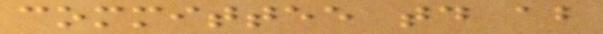committee today about
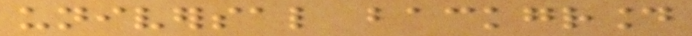universal background
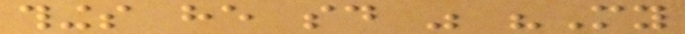things he said was "My
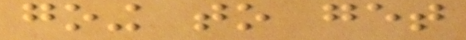going to get
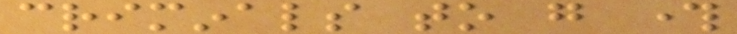criminals to go through
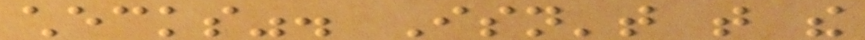checks". Isn't that the
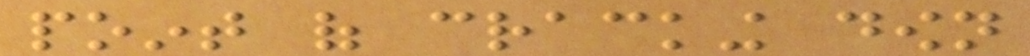point of cracking down
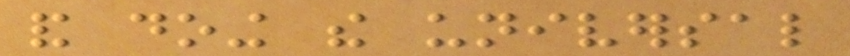and doing the universal
